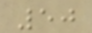50
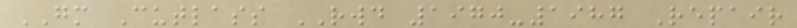GM Cutlass RWD 1970-1987 Repair
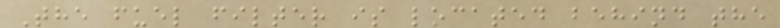The fuel filter is located behind the
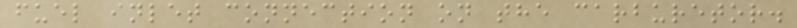fuel inlet connection on the carburetor.
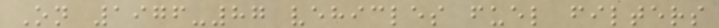On 1976-87 vehicles fuel filters
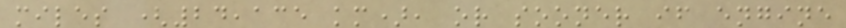miles (24,135 km), or sooner if engine
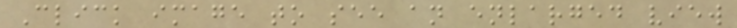Click image to see an enlarged view
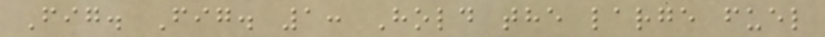Fig. Fig. 1: Hold the large fuel
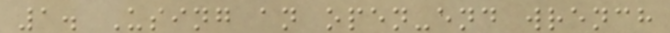1. Using an open-end wrench
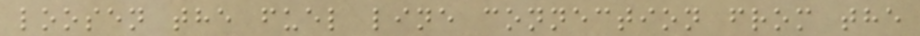loosen the fuel line connection from the
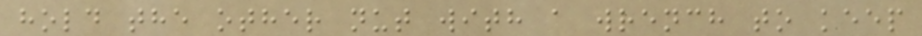hold the other nut with a wrench to keep
